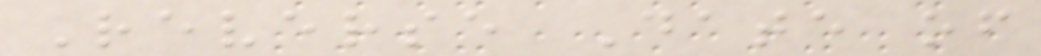Reverse Date of
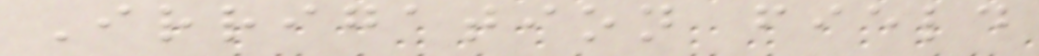Irrigation field
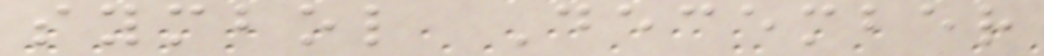symbol December
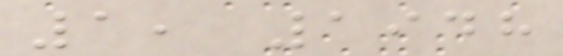1, 1948
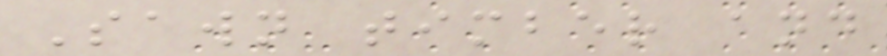Sawn timber and
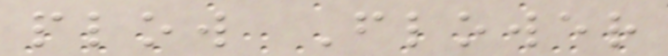plow Flower
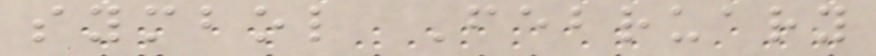symbol February
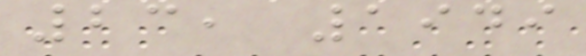23, 1949
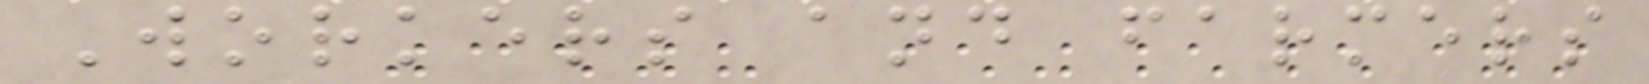Workers and farmers
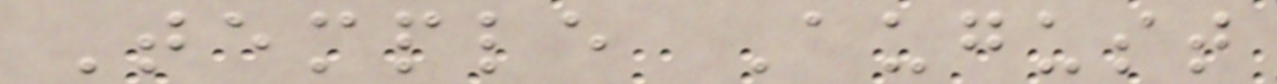Temple August
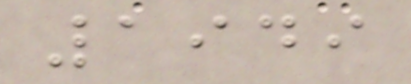1949
